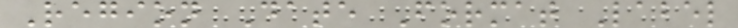Region Date Format Label
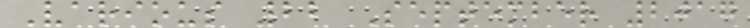Various 22 September 2017
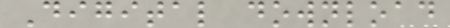Digital download
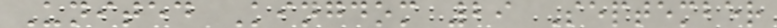United Kingdom 29 September
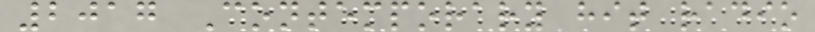2017 Contemporary hit radio
